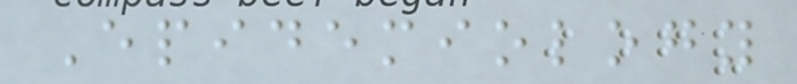Epidemiology
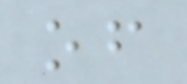of
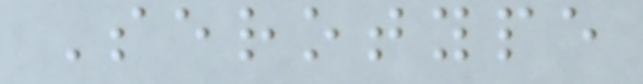Serotype
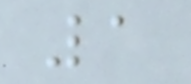1
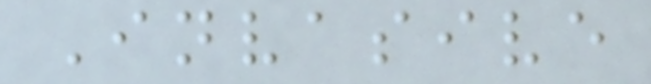Invasive
